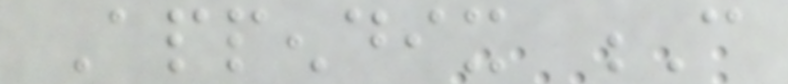Appendix C
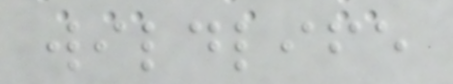wildlife
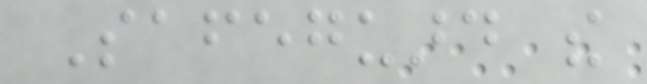Safeguard the
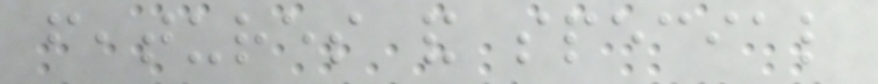features and special
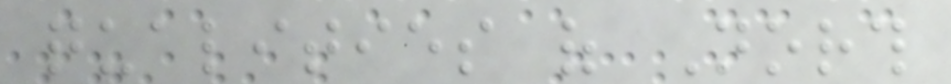qualities of North
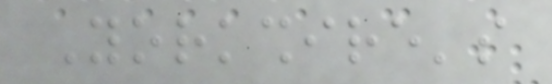Yorkshire's
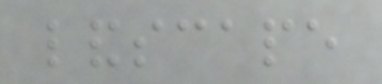landscape
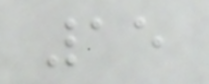15
